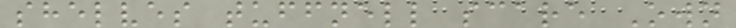shelves tuffnell scare Own
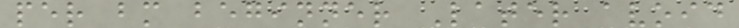per bm beginner Later avoid
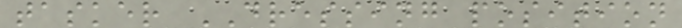tasker DRESSING position
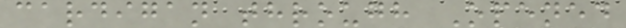cardigan through Opened
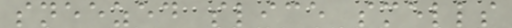sneezed slice smells
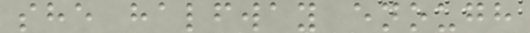she halfway enough
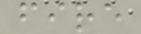fire
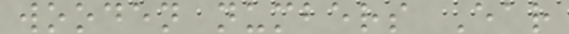wooden numbers Ear
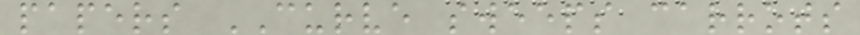papers CURVE sweeps carrots
